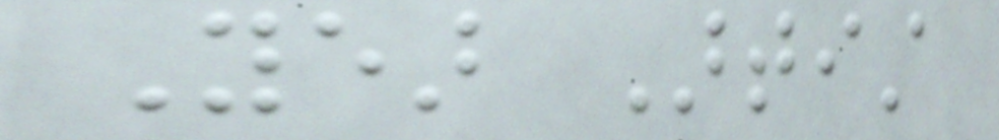Year Artist
